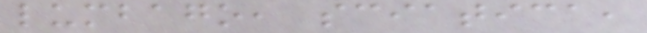lumbago, sciatica,
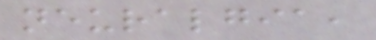neuralgia,
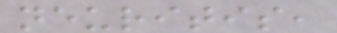neuritis,
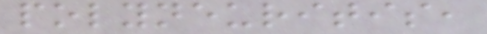polyneuritis,
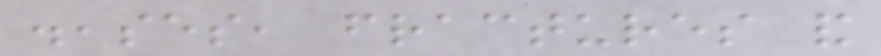diseases, fractures and
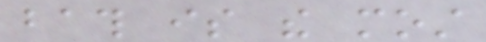bath is the most
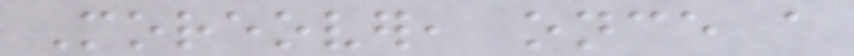Moreover, once a
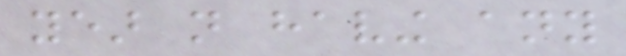year not having any
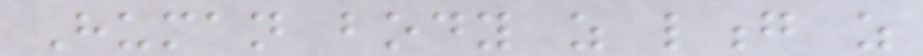Human body as long as
